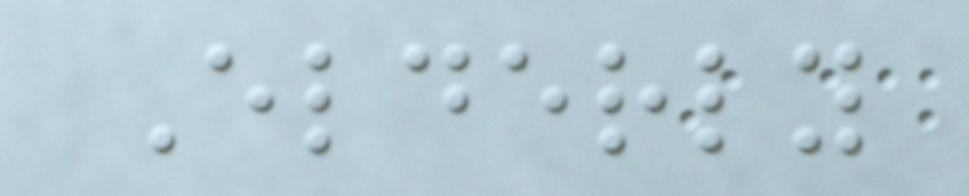Elderly
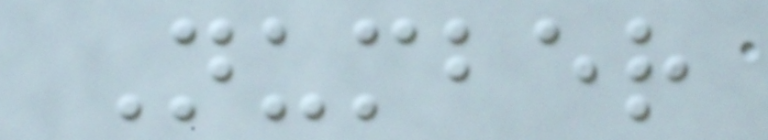Number
